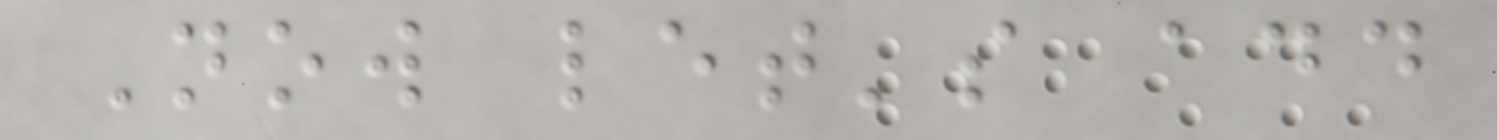Now let's add
